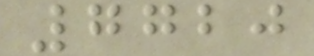7720
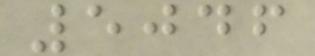5046
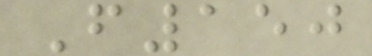F150
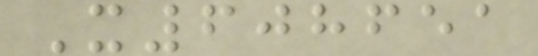X608651
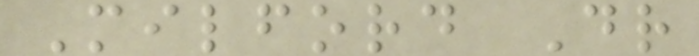Milford Dr
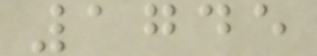1745
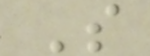S
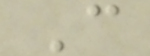C
